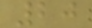20
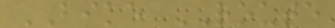BIKE ROUTE
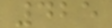425
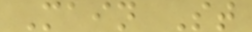Main St
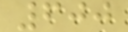600
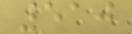510
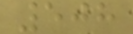508
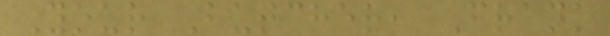Your Butcher, Frank
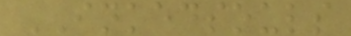INKEDSOULS
